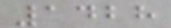1428
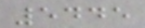5445
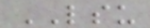LSU
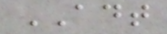ADT
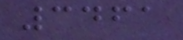3461
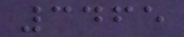3465
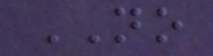NO
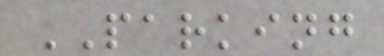PARKING
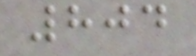804
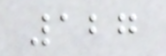127
